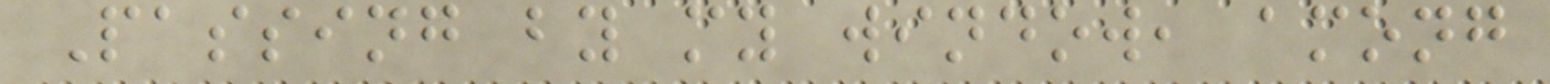Passing by my window, among
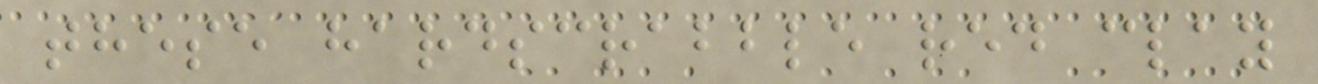these hardscrabble red clay
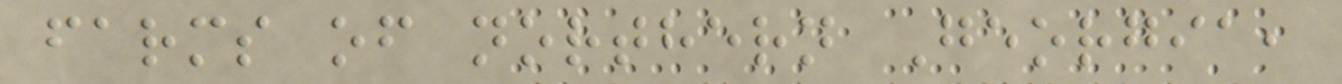farms of northern Georgia,
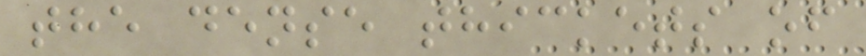the dense thickets of
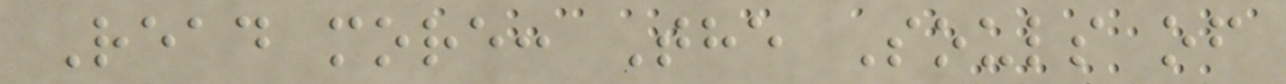Read more: The Souls of
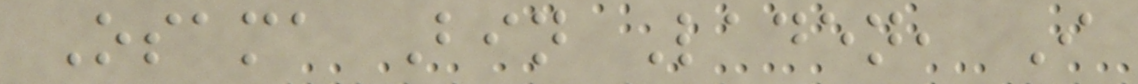Osama Bin Laden, I
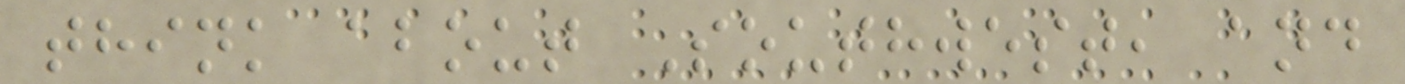think about Southwest, and
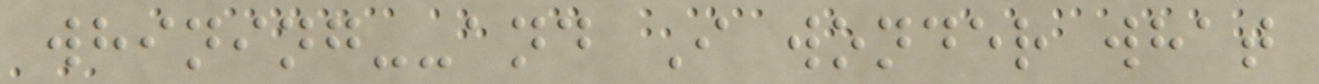whining--and I wonder what
